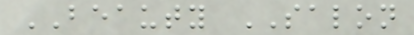BEAUTY SALON
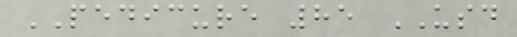PEDICURE 85 USD
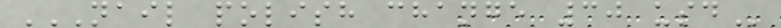NAIL POLISH CHANGE 30 USD
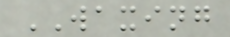WAXING
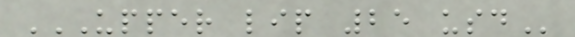UPPER LIP 25 USD
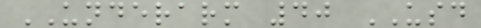UNDERARM 40 USD
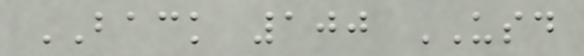BACK 100 USD
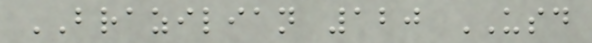BRAZILIAN 120 USD
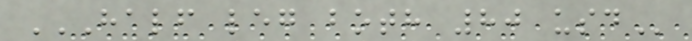HALF LEG BOTH 80 USD
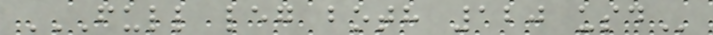FULL LEG BOTH 120 USD
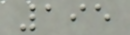195
